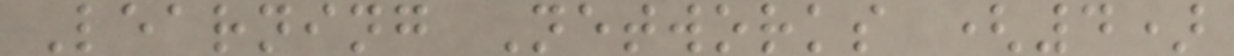Learning Networks (4)
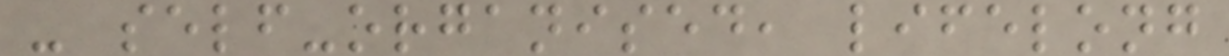- self-organised, lifelong
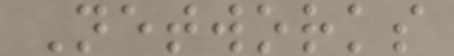Networks
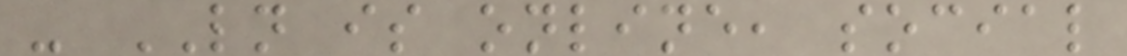- LN is online, social
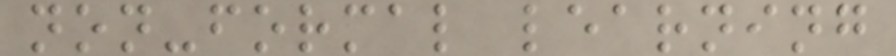non-formal learning
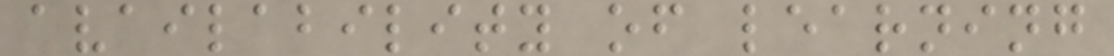availability of learning
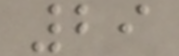29
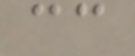cc
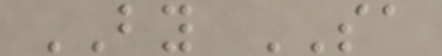BY SA
